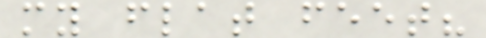my flat feet?
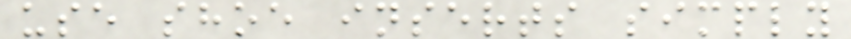use shoe inserts simply
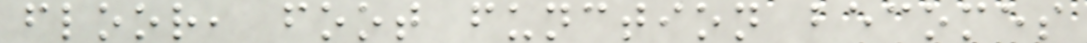floor, foot function becomes
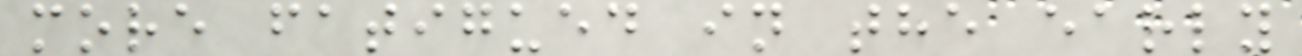more fatigued in the early
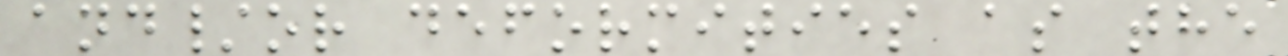and/or deformities as the
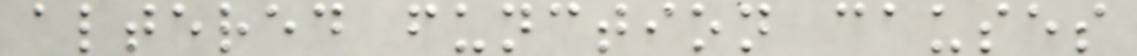altered function causes
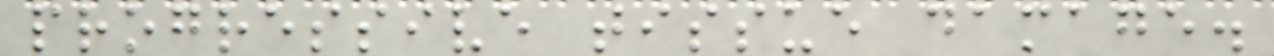progressive tissue damage.
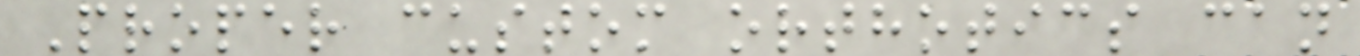Proper custom orthotics can
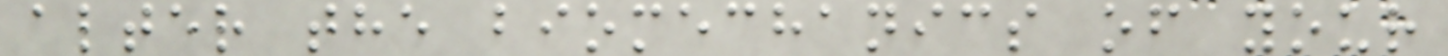alter the biomechanics of your
